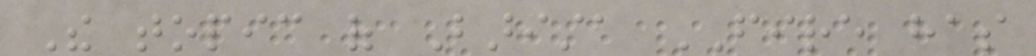The topic of Barista FIRE has
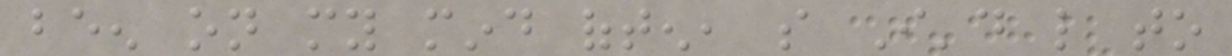been on my mind often, so I'd like to
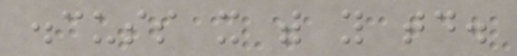discuss it with you today.
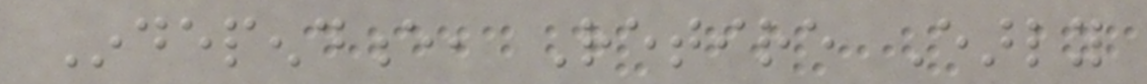Independence, Retire Early
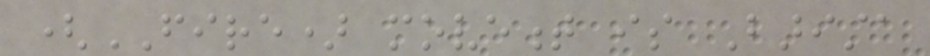(FIRE) movement is Barista
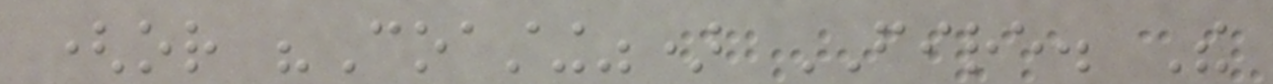(or "Coasting") FIRE. The
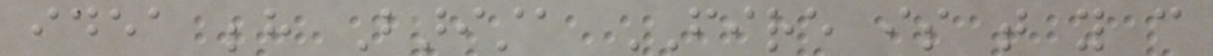idea behind Barista FIRE is that you can
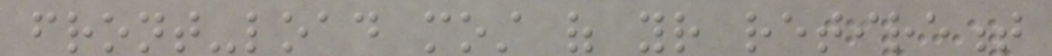front-load most of your retirement
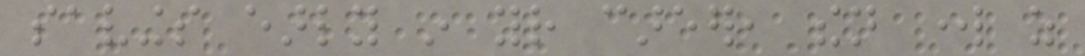savings early in your career, then work as
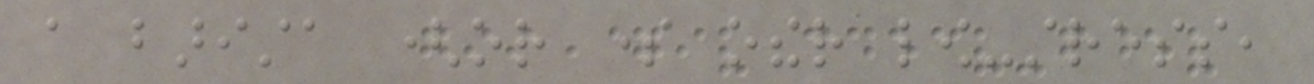a barista (or some other low-stress,
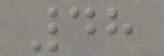48
